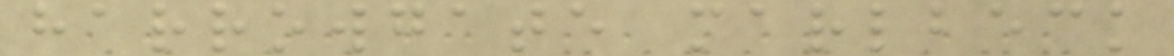harrowgate marlbeck
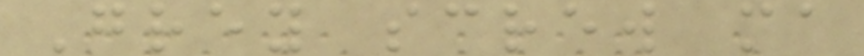Grey screw ma
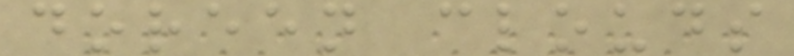doreen clouds
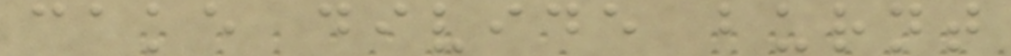cake divide burnt
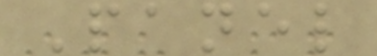Panel
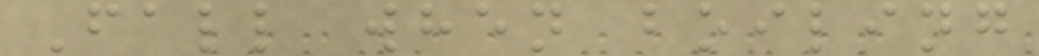Fall when boiling
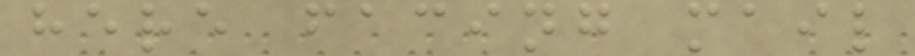here facing mail
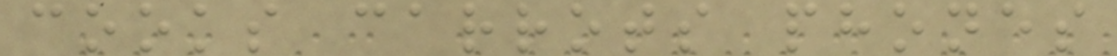cooks carrots phones
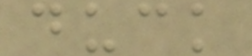duck
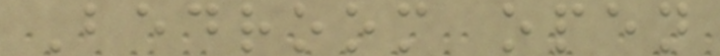Bedroom open
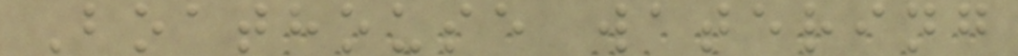Boathouse watering
